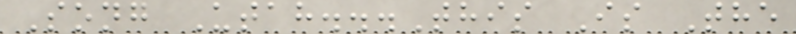Song Utah...This Is The
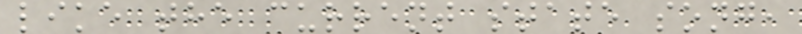like the current state song,
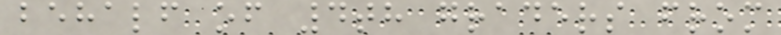behalf of 4th graders from
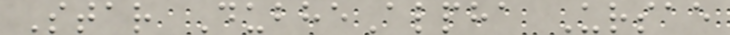Star DubheAlpha Ursae
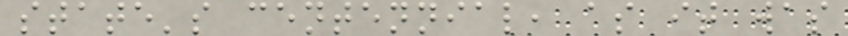state's centennial, as it was
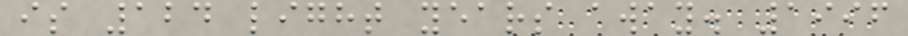is 124 light years away. 1996
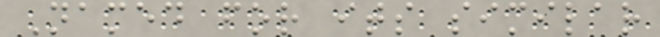Named for its similar
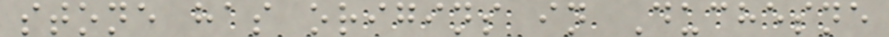stone has origins in Duchesne
